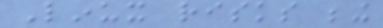Linux risks being
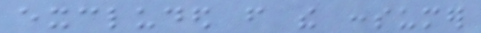excluded from the consumer
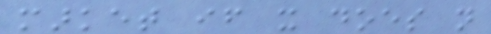market if it does not
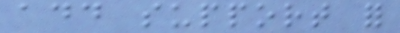add support for
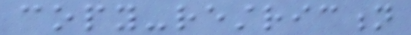copy-restriction
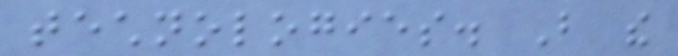technologies. But the
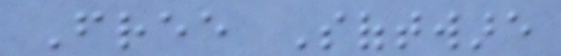Free Software
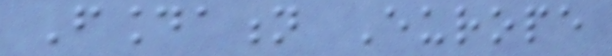Foundation Europe
